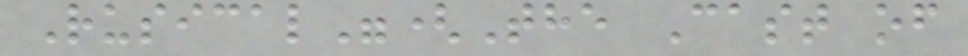Rusical"(The Cast of
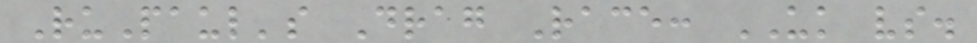RuPaul's Drag Race: UK vs.
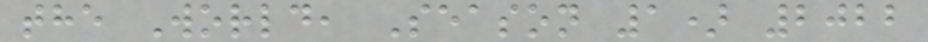the World, Season 1) 2022
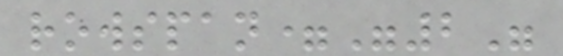rowspan="2"
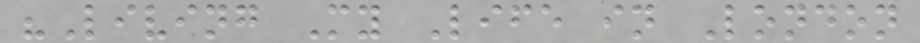"Living My Life in London
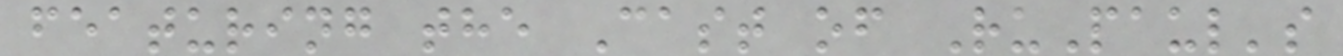featuring the Cast of RuPaul's
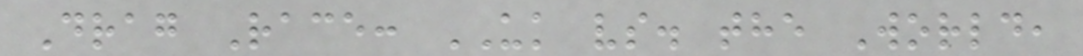Drag Race: UK vs. the World,
